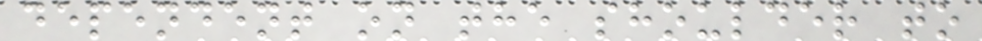dependent on the shoulder to
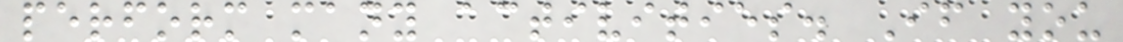perform many activities. If you
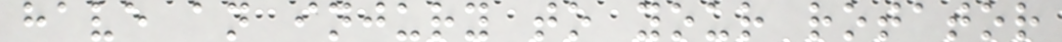have an injury to your rotator
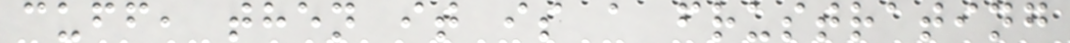cuff, then it is a frustrating
